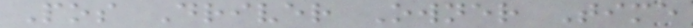Pos Driver Owner Time
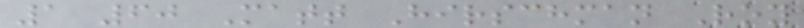1 60 Matt Hirschman Roy
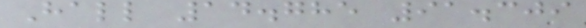Hall 14.785 91.309
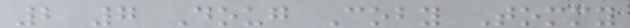2 7 Doug Coby Tommy
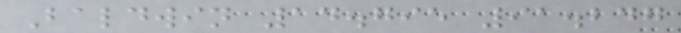Baldwin 14.795 91.247
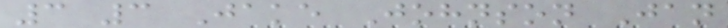3 3 Jake Johnson Jan
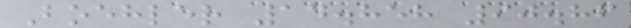Boehler 14.858 90.86
